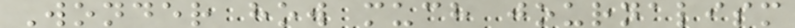Wonder how much journalism
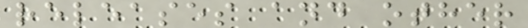releases and other
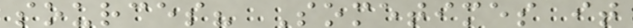sources? Sometimes it
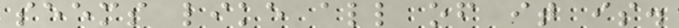seems like all of it is.
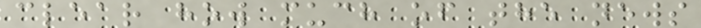clear how much of the news
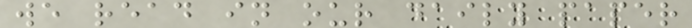we read in our daily paper
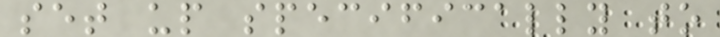set up specifically to
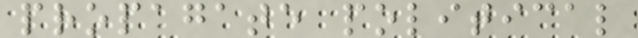propagate political
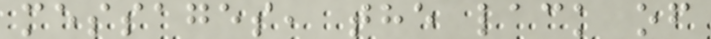messages, the lack of
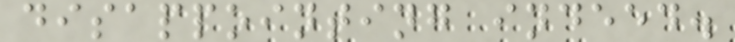disappointing indeed.
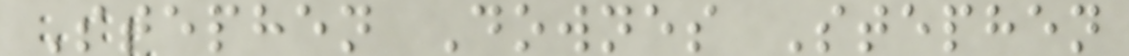Stephen Downes Stephen
